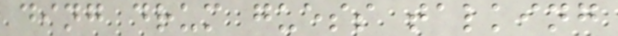ding drum guess talking
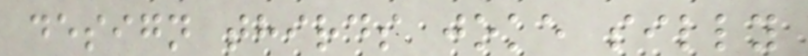design thirds joke silly
